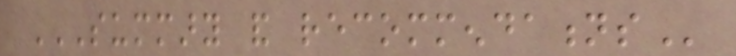SUMMARY AND RECOMMENDATIONS
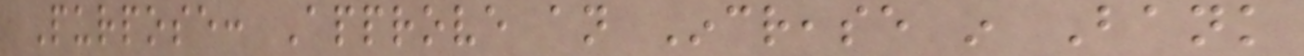Purpose: Approve an Increase in Bank
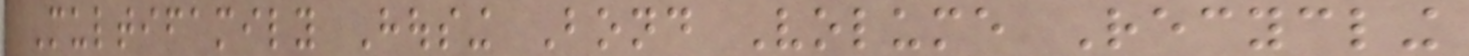Multifamily Housing Bond Volume Recycling
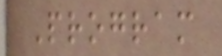Program
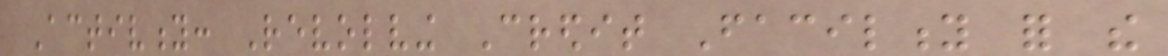Activity: Revolving Credit Facility for the
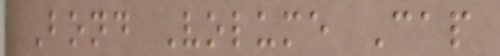Bond Volume Cap
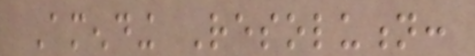Amending Resolution:
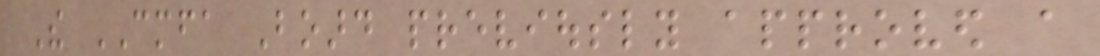The CMFA Board previously approved a
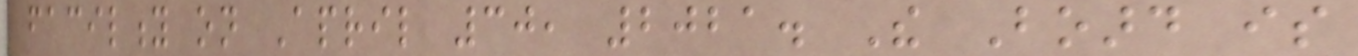facility on April 30, 2021. The Board is
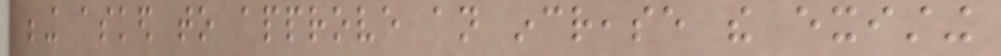being asked to approve an increase the existing
